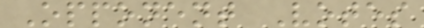Opponent Votes
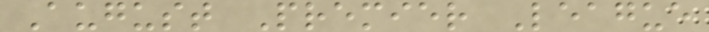August Premier League
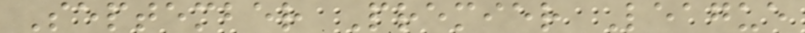September Premier League
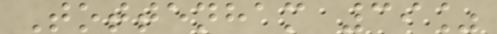Tottenham 39%
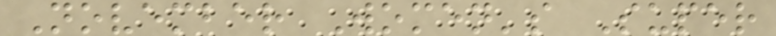November Women's Super
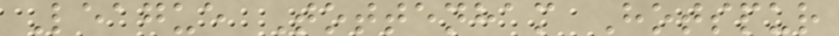League Tottenham Hotspur
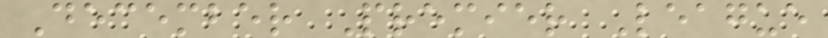December Premier League
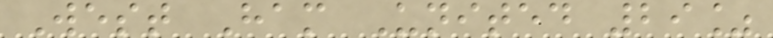West Ham United 29%
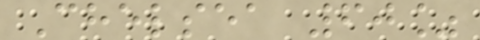Chelsea 60%
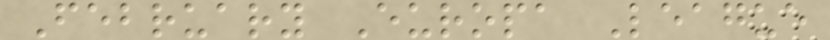February Europa League
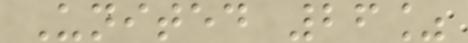United 26%
